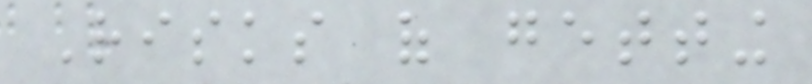Risks of getting
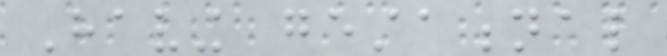Having gestational
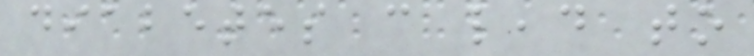diabetes can lead to
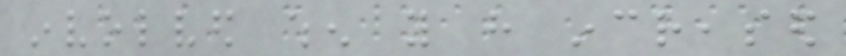involved when you have increased
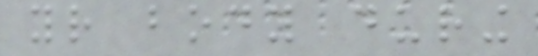your body during
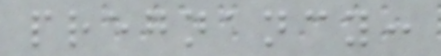pregnancy:
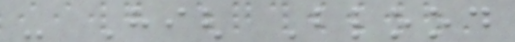- High Blood
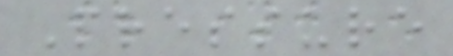Pressure
